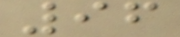96
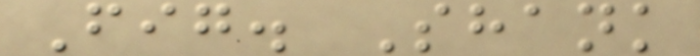Fig. Shank
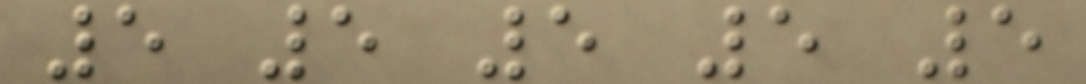5 5 5 5 5
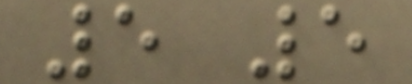5 5
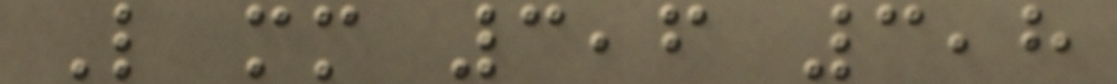L mm 3,6 3,8
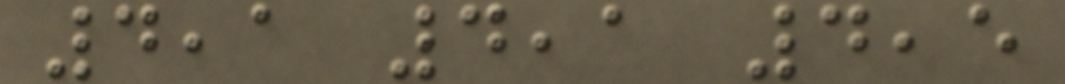4,1 4,1 4,5
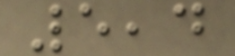5,4
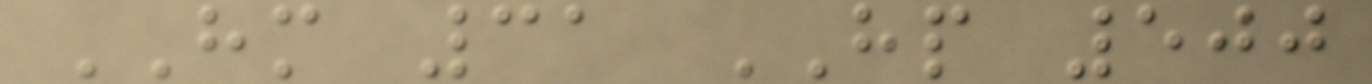HM 31 HP 500
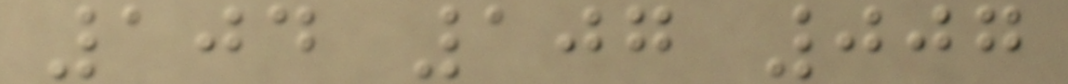104 107 007
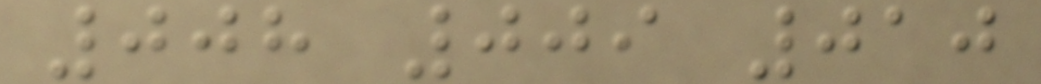008 009 010
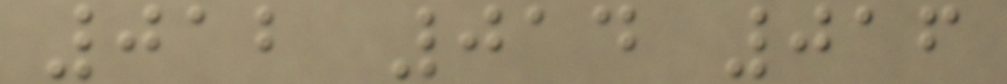012 014 016
